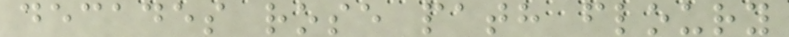decades rose path floury
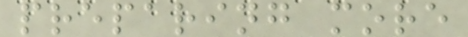preparing more
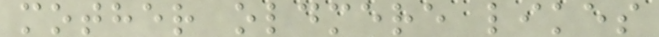mother oldmere likes
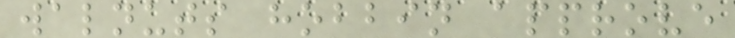walnuts hobbin approve
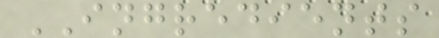INGREDIENTS
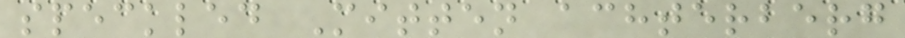speckled Mitten achterberg
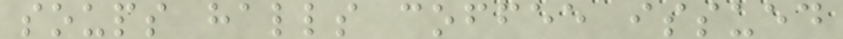soups halls coffee issued
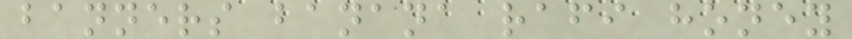banners banana rafi honey
